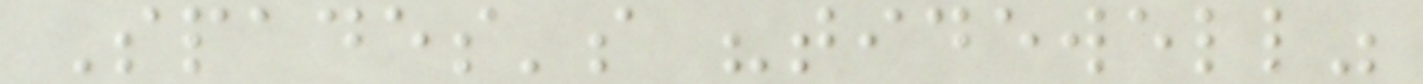Spades's "tidewell"
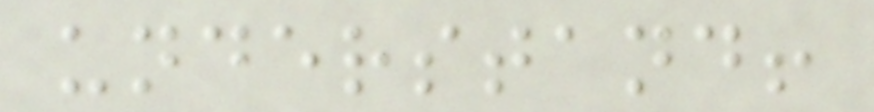understand!
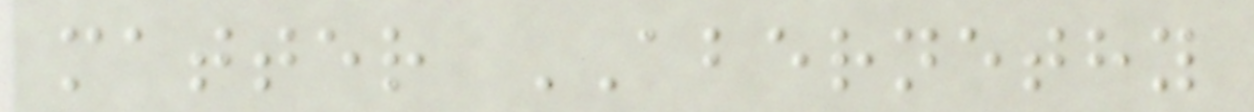matter ABERNETHY
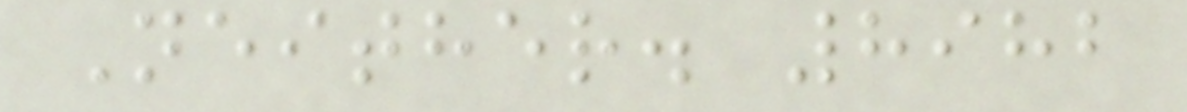Neither. 8982
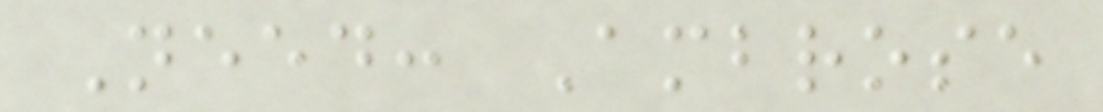Need: Ambrose
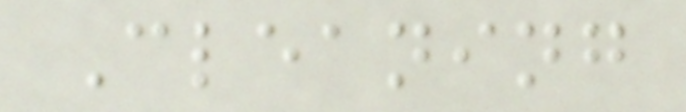Cleaning
